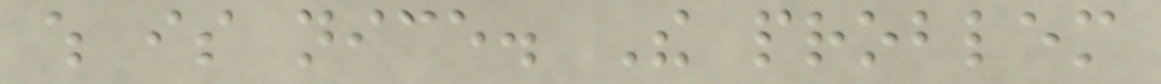which is nice. The problem
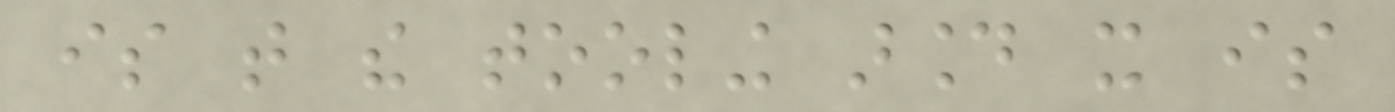is that the tooling around it is
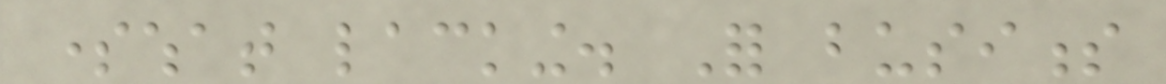somewhat lacking. For business
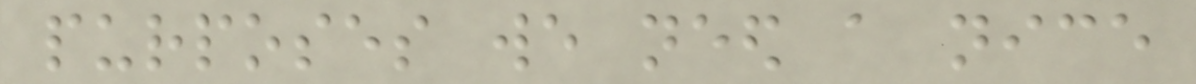purposes we need a nice
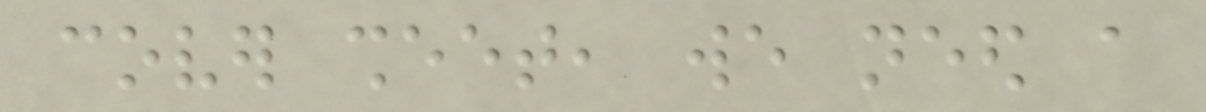cover sheet, we need a
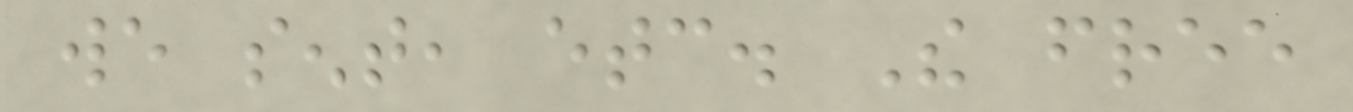we sent, etc. The free
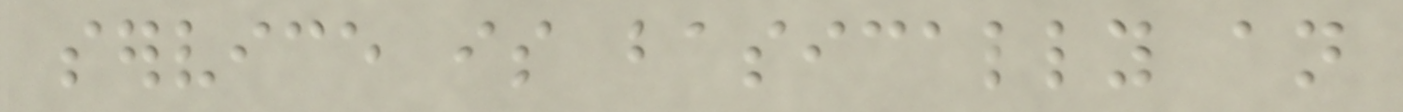service is basically an
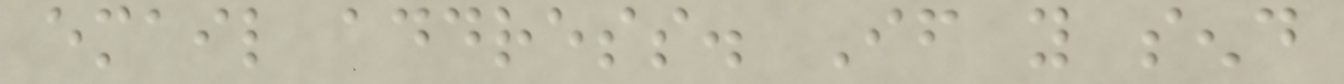email address. If you send
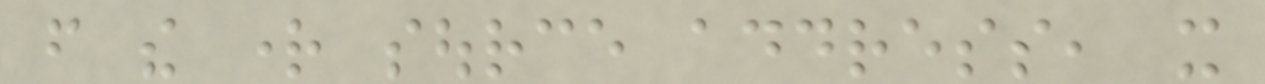from the right source address, it
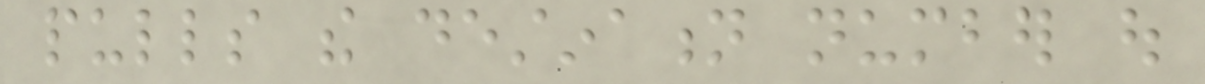pulls the destination number out
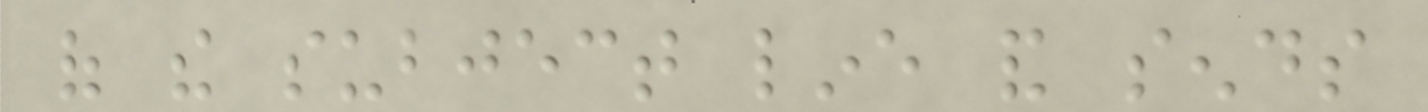of the subject line and sends
